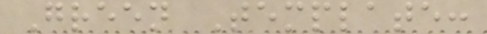Green Template:
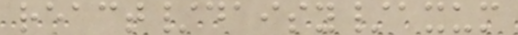react/daisy/axum
